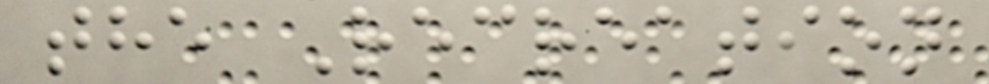the Recreation
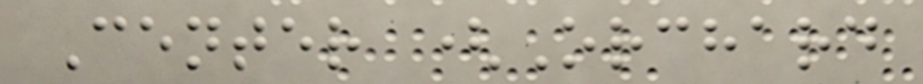Center (Orchard
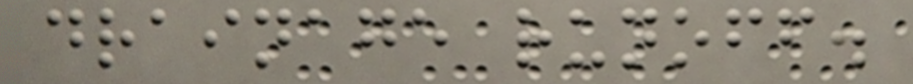drainage runoff.
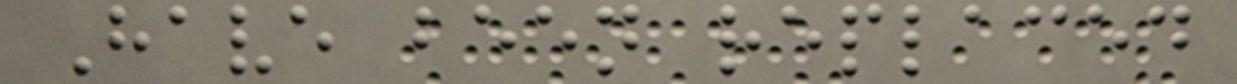Have been replaced
